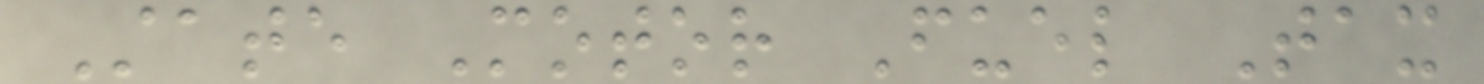State Motor Fuel Tax
